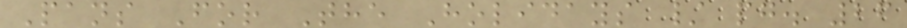Pans For The Holidays / pg. 26
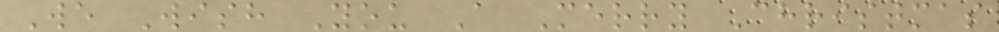We Wish You A Merry Christmas
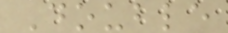Double
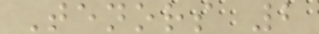Tenors 2
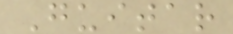Guitar
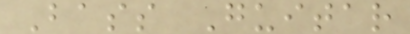Bass Guitar
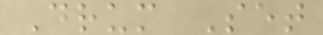Drum Set
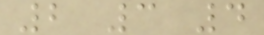2 3 4
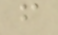f
